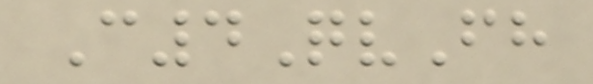C4QvFh
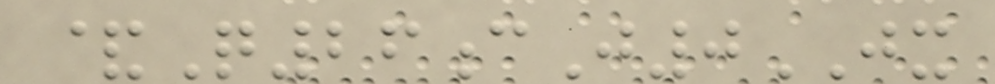&Q26cJ0JX
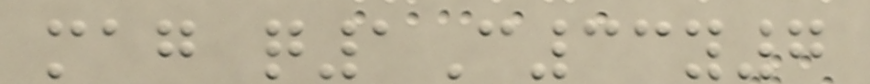mag q1C33y7
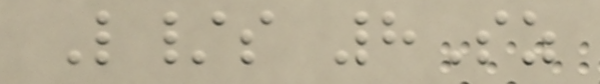L/s 8Sz
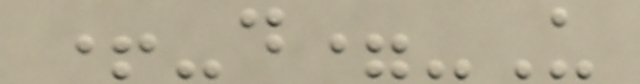+-d=-U
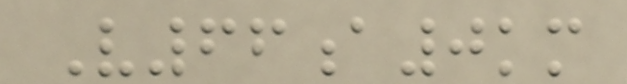V66a0km
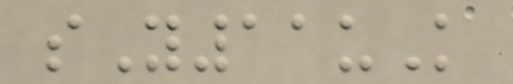sY11uK
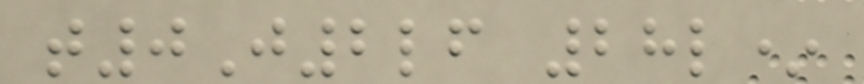t0J2lf 28l*
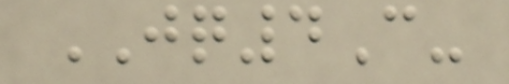JQ4C-
